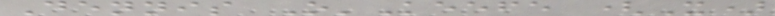Dennis O'Keefe (X)
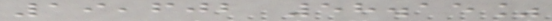19,602 58.15%
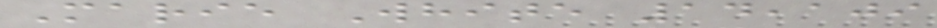Marie White 14,109
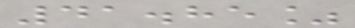41.85%
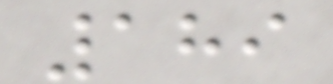189
